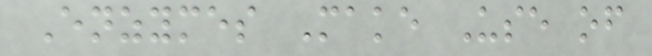Enzymes Make Use of
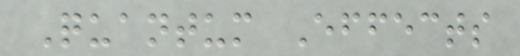Quantum Effects
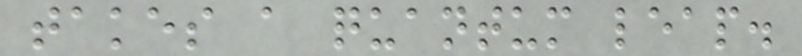takes a quantum leap.
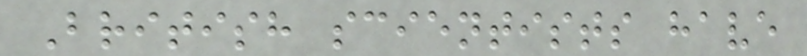British scientists have
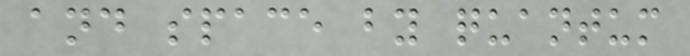and space by quantum
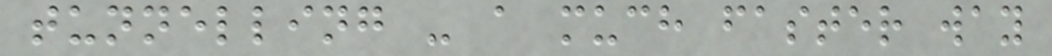tunnelling - a much faster way
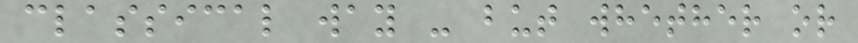classical way - but whether or
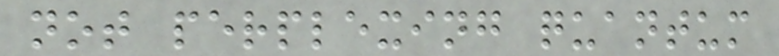not perplexing quantum
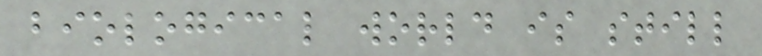biological world is still
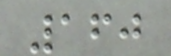160
